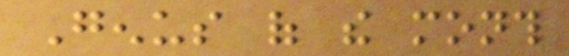Genus of the month
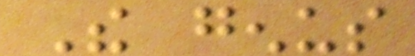The genus
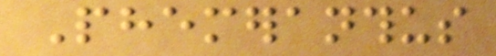Phemeranthus
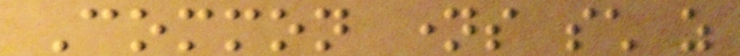Common names such as
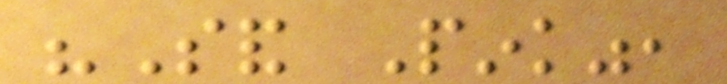"Sand Pink",
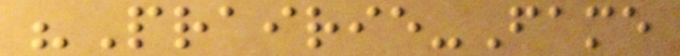"Prairie-Fame
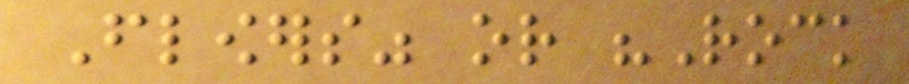Flowers" or "Rock
